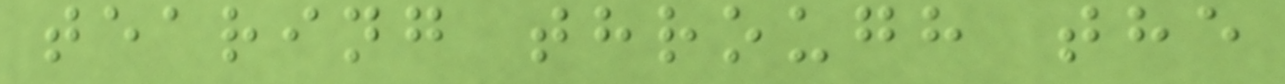tearing through the
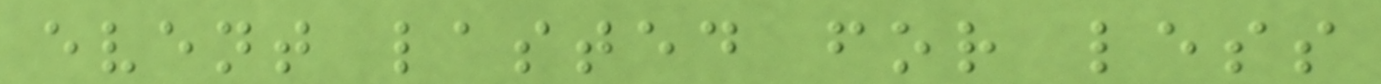event lasted for less
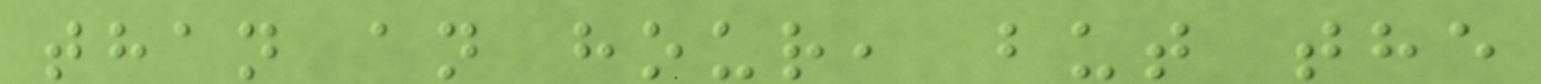than an hour, but the
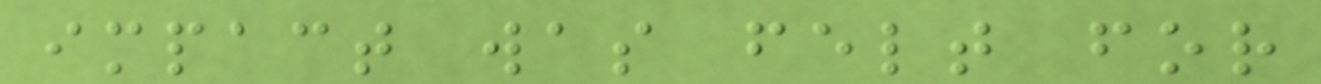impact was felt for
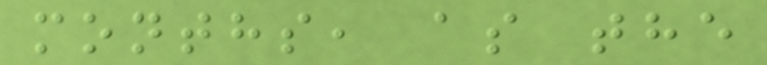months, as the
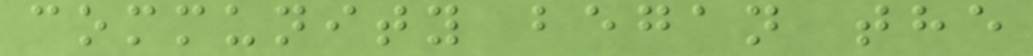community began the
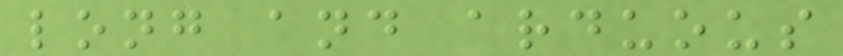long and arduous
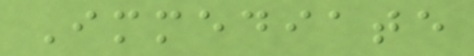Immediate
